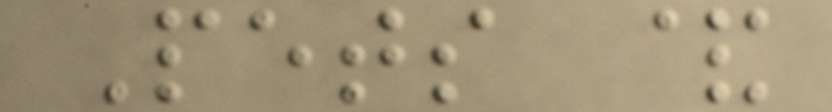Pets &
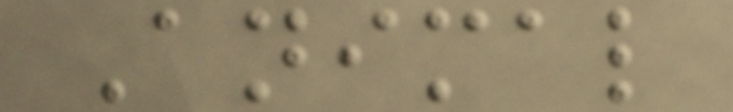Animal
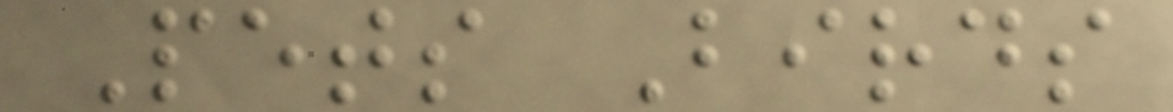Pets Birds
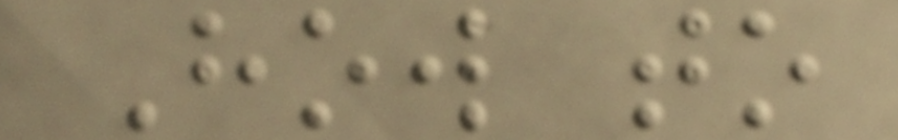How to
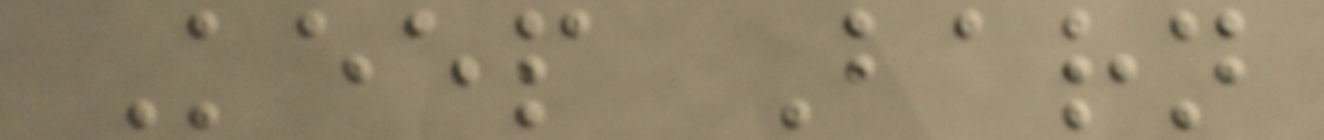Keep Barn
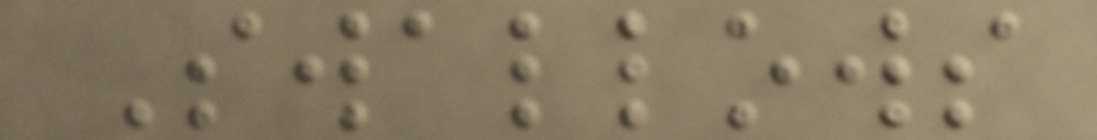Swallows
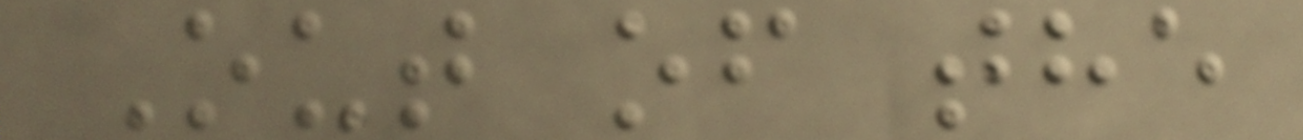Out of the
